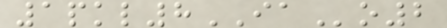1pkl8IAo2
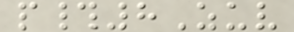p#8Zuv
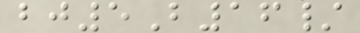bj5B16/
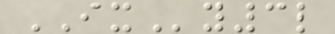IXy3l
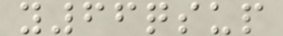y66qsup
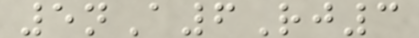5nA6Rj3
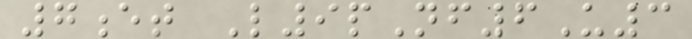7et L9pNf6U3
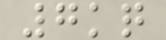7kq
